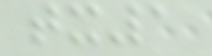tx1
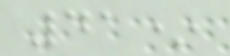41*
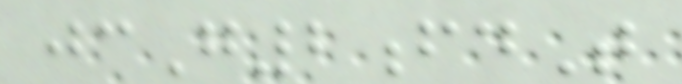jcG2fdT
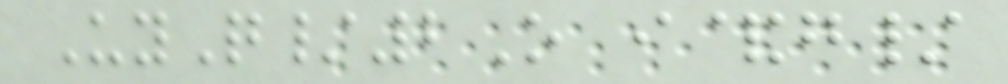UyQ/2O i&g/
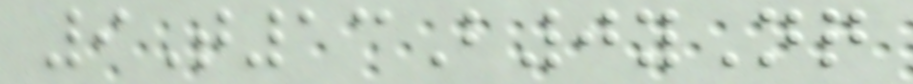9T13B0yNq
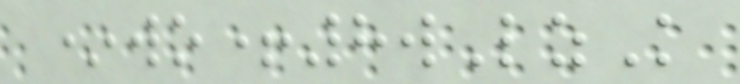*wo+8wLzK
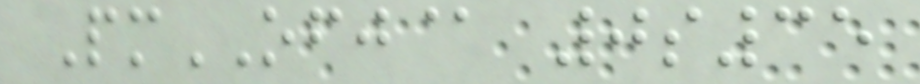PmOFJ@ 0s35
